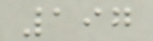197
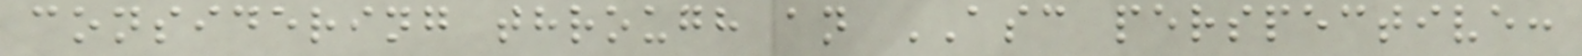considering through an ASC perspective:
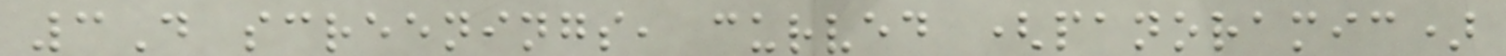3D screenings, curved (panoramic)
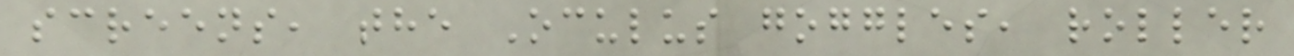screens, the Oculus goggles, roller
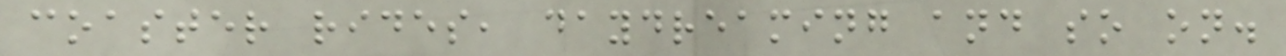coaster rides, daydreaming and so on.
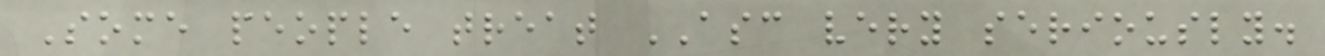Some people treat ASC very seriously.
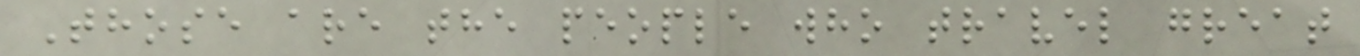Those are the people who travel great
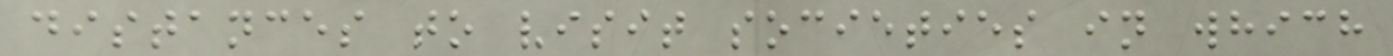distances to visit societies in which
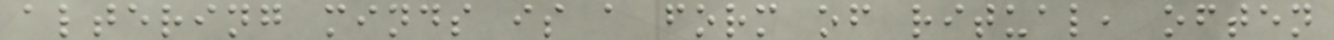altering minds is a form of ritual, often
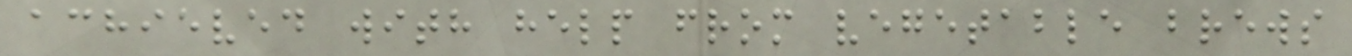achieved with help from vegetable brews
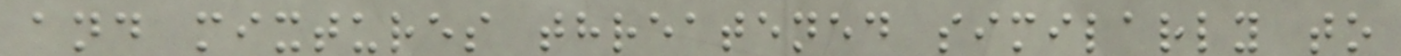and mixtures threatened similarly to
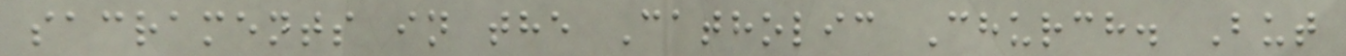sacraments in the Catholic Church. But
